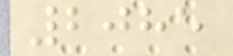2085
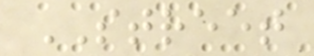STREET
